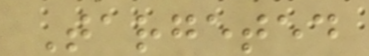Targeted
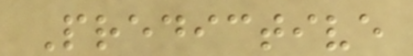Predictive
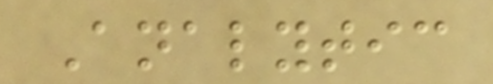Analytic
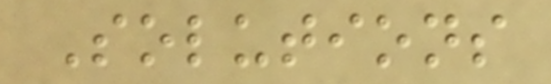Solutions
